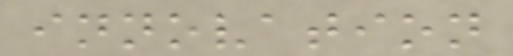innovation
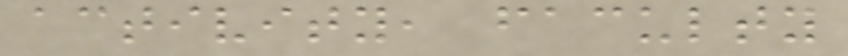activity, faculty
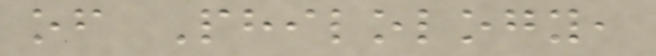of Philology,
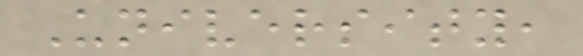University,
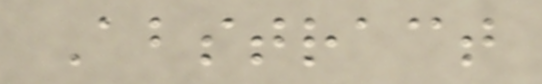Abstract
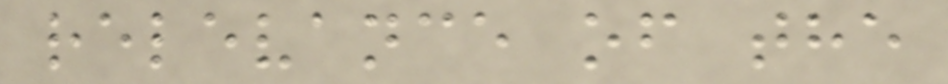relevance of the
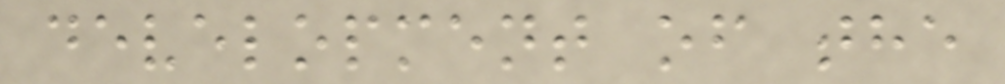development of the
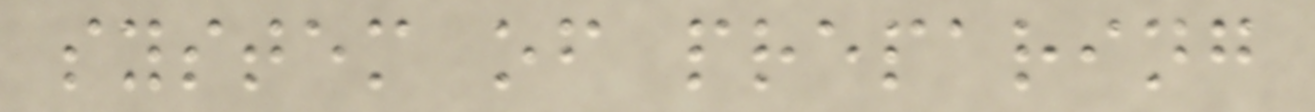system of preparing
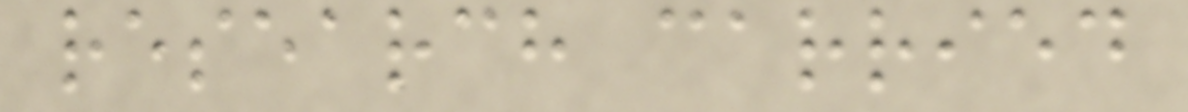research carried
